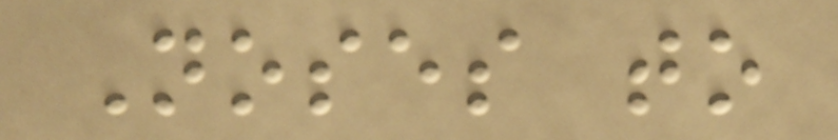Noses to
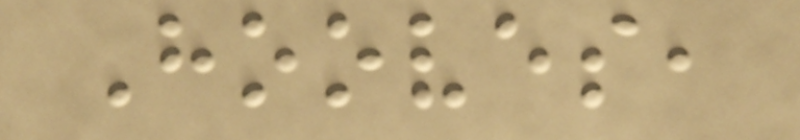Hooves,
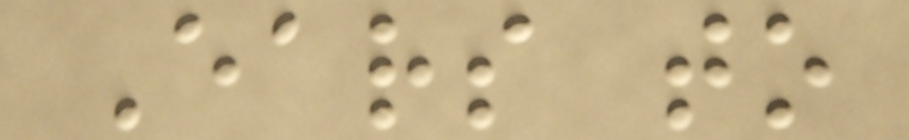Ears to
